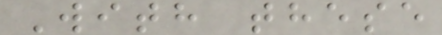With these
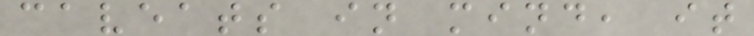caveats in mind, it
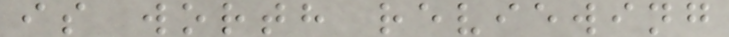is worth reviewing
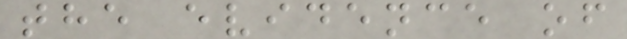the evidence of
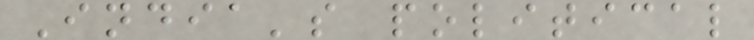India's political
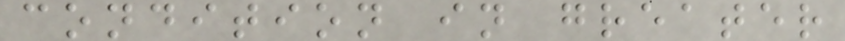condition in greater
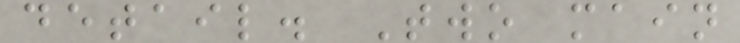detail. Two main
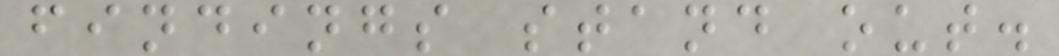findings stand out.
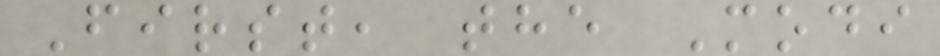First, the Modi
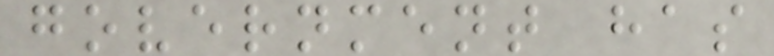government has
